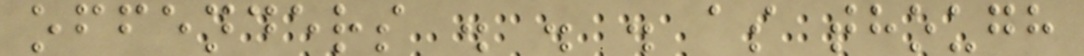offenders . . . as though
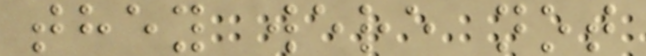they were not
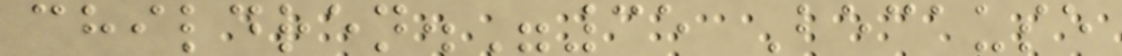children."35 Because
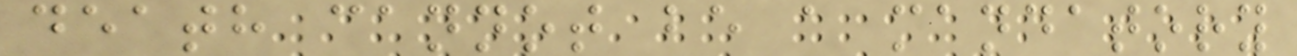death cannot be a mandatory
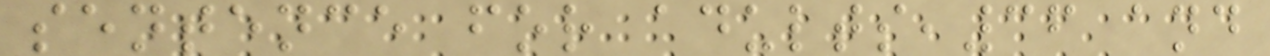sentence for adults,36 and
